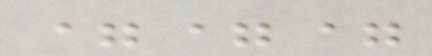===
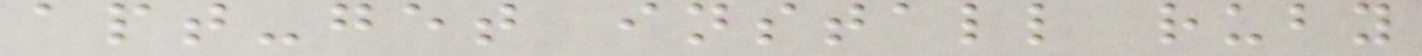apt-get install ruby
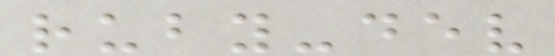ruby-dev
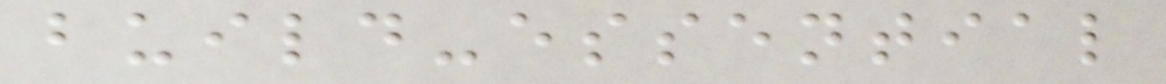build-essential
